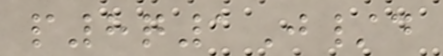p8q1J/d
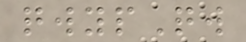qwypQw
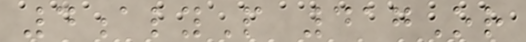4alyP 417Or
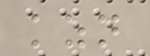kzn
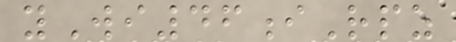yWi46iRpz
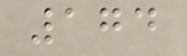174
